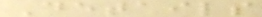Details
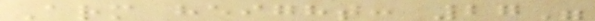Arm height: 27"
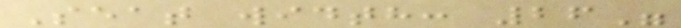Seat width: 26"
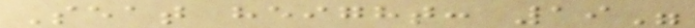Seat height: 19"
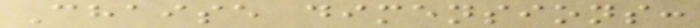Chaise dimensions:
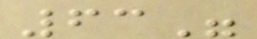63"
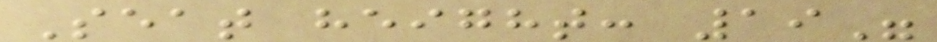Seat height: 19"
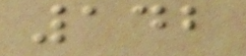142
